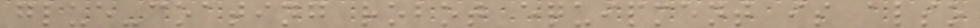glue-coating robot equipment is also
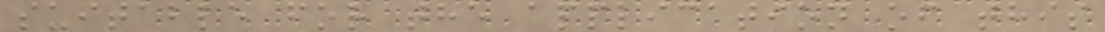suitable for the application of this
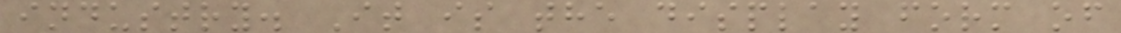industry. It is the display form of
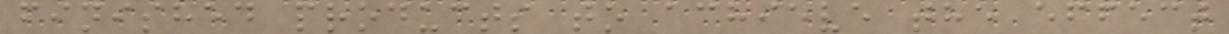finished products to achieve the effect
